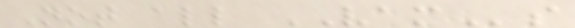Not all VAMs
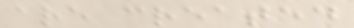are created
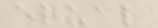equal
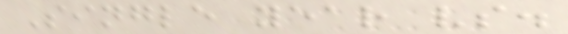Single year vs.
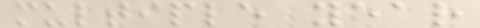multiple year
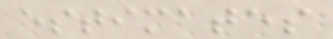estimates
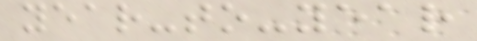year-to-year
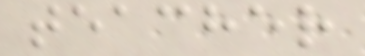teacher
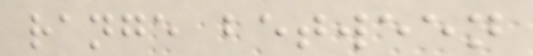range between
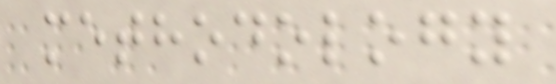methodology
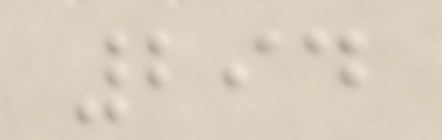294
